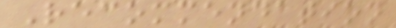Recommendation
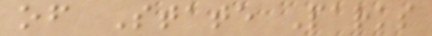of State Parks
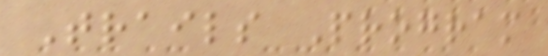Trails Program
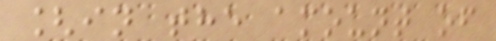[in the amount of
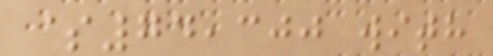$74,300 with
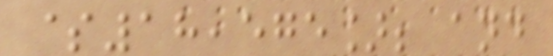$18,575]; and
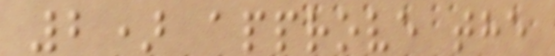2) approve the
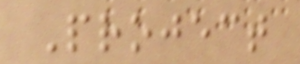Project
